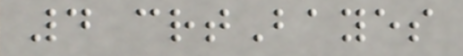4 crtBayes
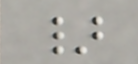}
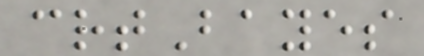crtBayes
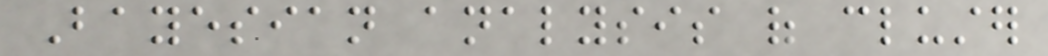Bayesian analysis of cluster
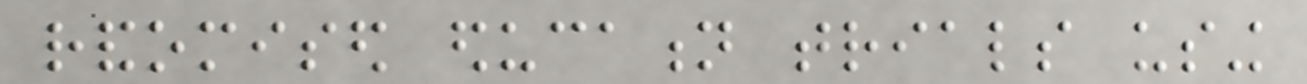randomised education trials using
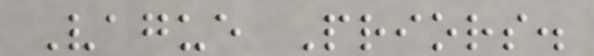Vague Priors.
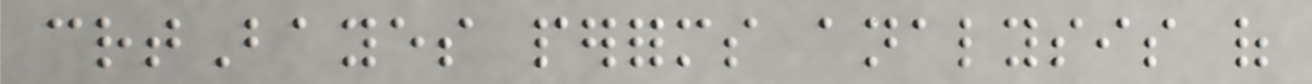crtBayes performs analysis of
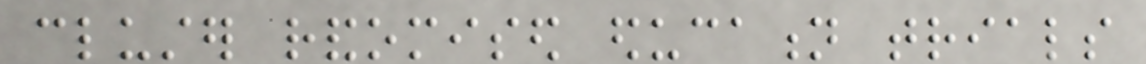cluster randomised education trials
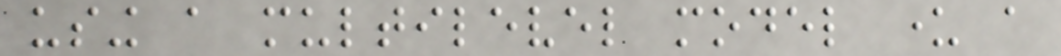using a multilevel model under a
